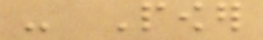- Power
